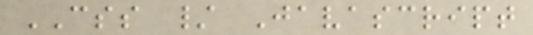CSS / Javascript
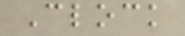Clock
